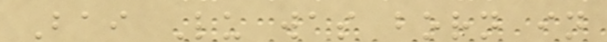Bai Lu was born in
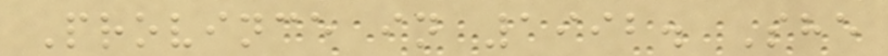Province in 1992. She
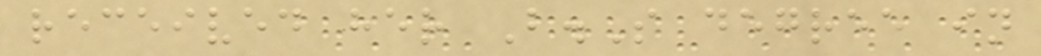received her B.S degree in
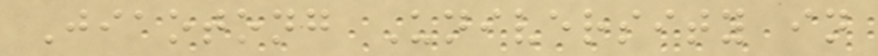Jiaotong University in
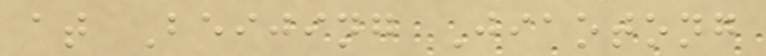at Beijing Jiaotong
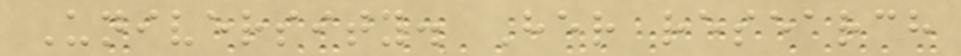University. Her research
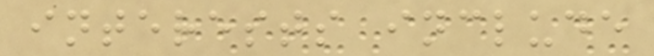interests include
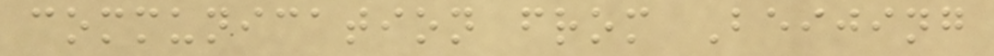communication from Beijing
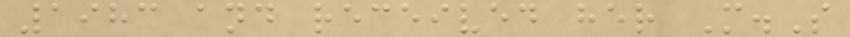1983 and received her M.S
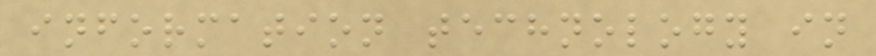information technology in
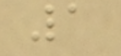1
